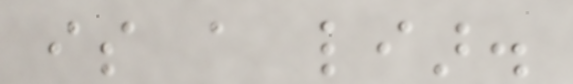is a liar.
